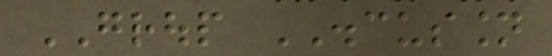GROUP DISCUSSION
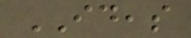IDEAS
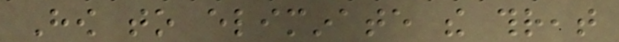How to eliminate the threat
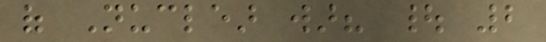of Nuclear war? | 2
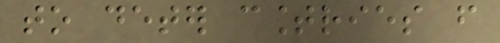to deter countries from
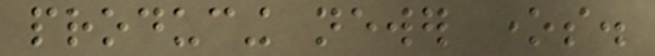producing newer ones.
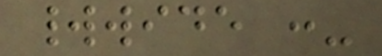worldwide :-
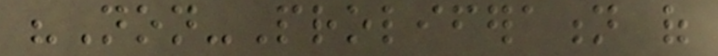"Non-Proliferation of
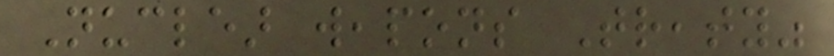Nuclear weapons Treaty"
